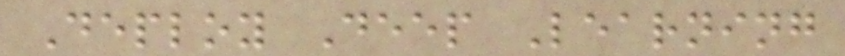Deploy Deep Learning
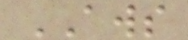AWS
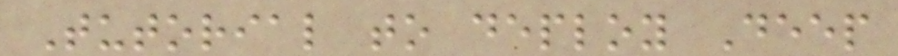Tutorial to deploy Deep
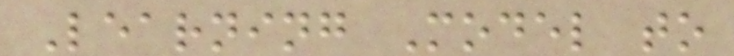Learning Model to
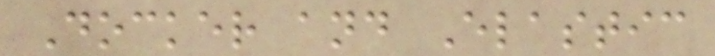Docker and Elastic
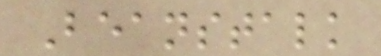Beanstalk
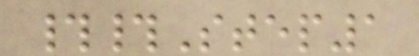##Step1
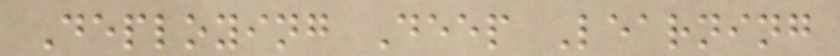Deploying Deep Learning
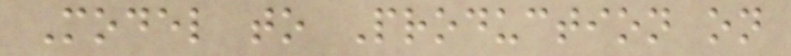Model to Production on
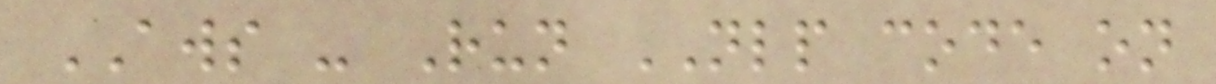AWS - Run NLP code on
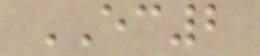EC2
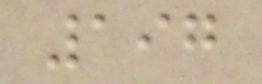197
